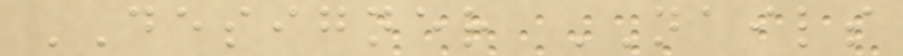DESIGNER NAILS
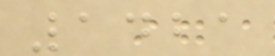1421
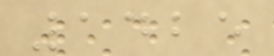1425
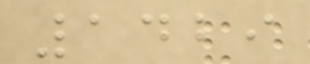1429
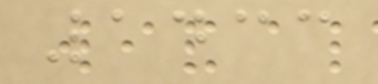1433
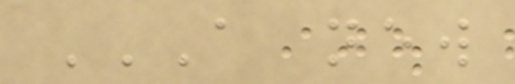A NEW
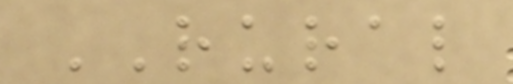RURAL
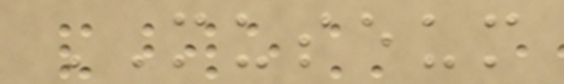MUSEUM
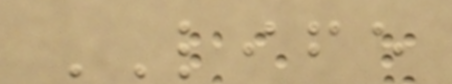LIFE
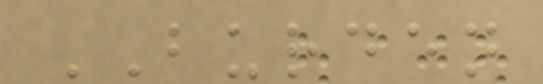BURDEN
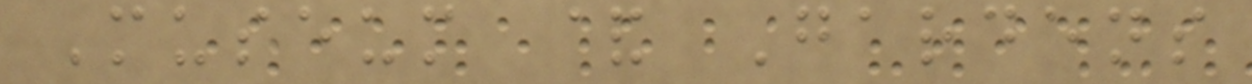Museum & Gardens
